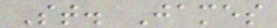St. James
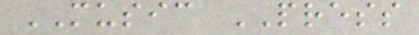MUSIC PRESS
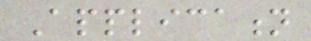Application
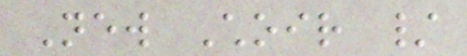New Choir /
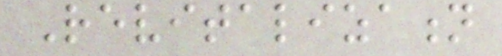Revitalization
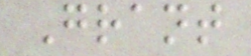Grant
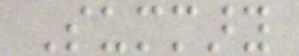Summary
